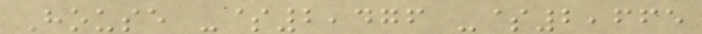House -$2,476 -$2,665
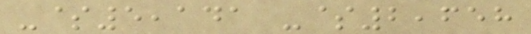-$5,141 -$2,658
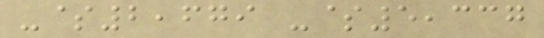-$2,679 -$5,337
